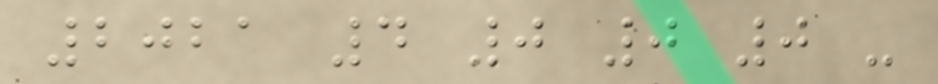2021 4 0 0 0 -
